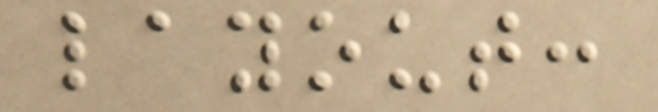layout:
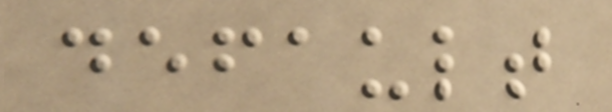default
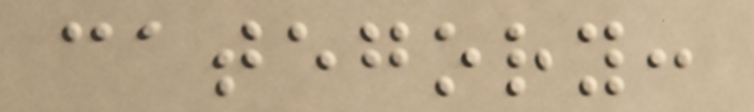category:
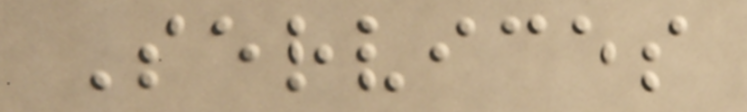Services
